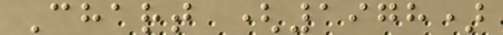Chart (1978)
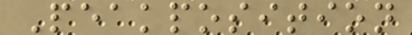Peakposition
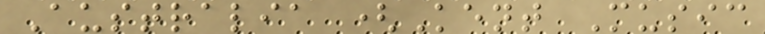Australia (Kent Music
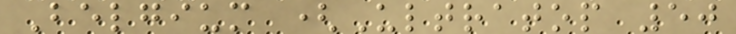Belgium (Ultratop 50
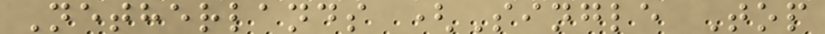Netherlands (Single Top
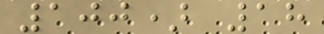100) 18
